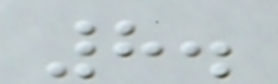8.
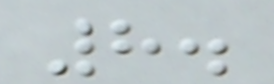8.
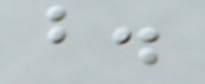b.
